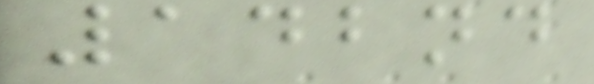142nd
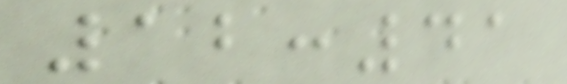12:41
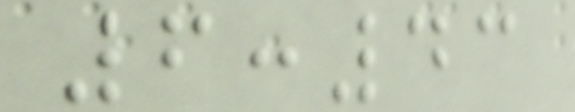6:43
